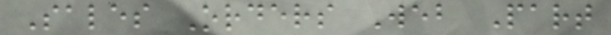Sales Orders Web Part
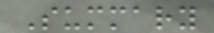Summary
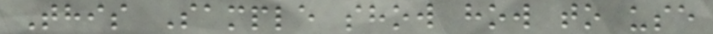This Sample show how to use
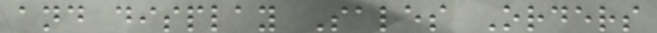and display Sales Orders
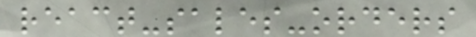react-sales-orders
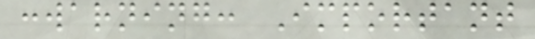:warning: Important
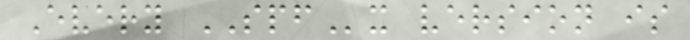Every SPFx version is
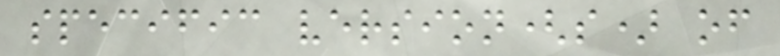specific version(s) of
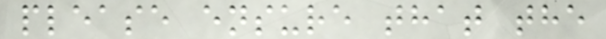please ensure that the
